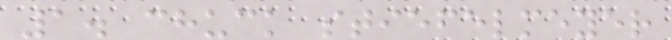1. chuck stiefelmeyer
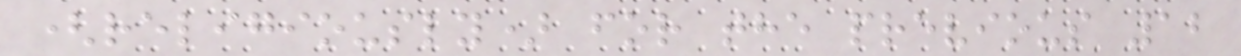(religiously) for the previous 12
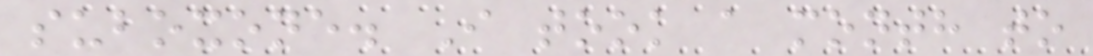suboxone. I took a month to
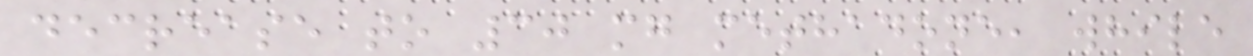decrease to 30 mg methadone, while
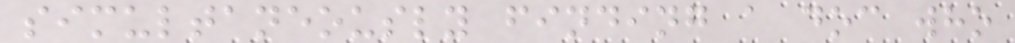simultaneously finding a doc who
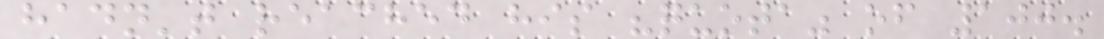hadn't reached his "quota" of 100.
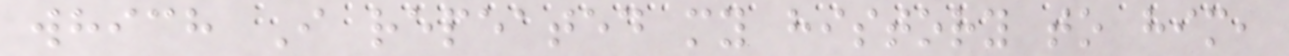which I repeated my history to him,
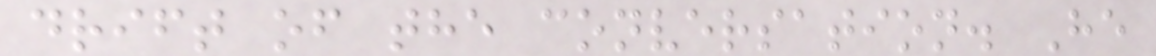drift of the conversation. He
